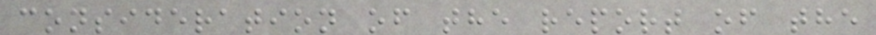consideration of the report of the
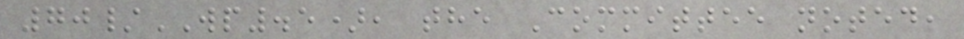70/WP.5), the Committee noted,
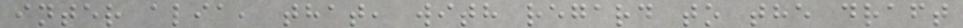inter alia, that, with regard to the draft
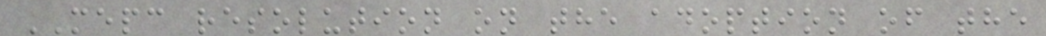MEPC resolution on the adoption of the
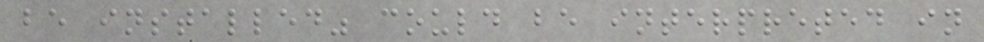be installed" could be interpreted in
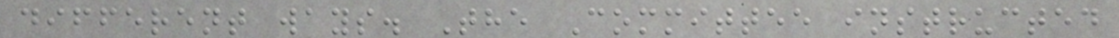different ways. The Committee instructed
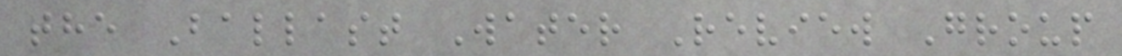the Ballast Water Review Group
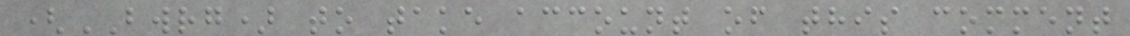(BWRG) to take account of this comment
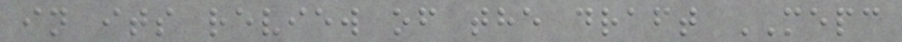in its review of the draft MEPC
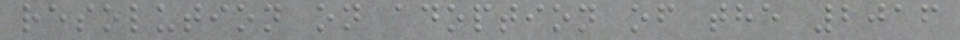resolution on adoption of the 2016
